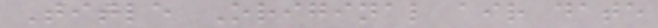Title Original air date
